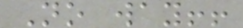No way!!
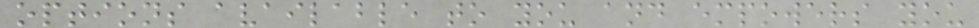options available to you and empowers you
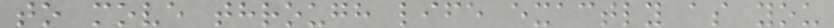to move through life exactly as you
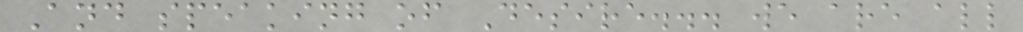And speaking of Desire... we are all
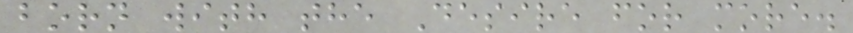born with the Desire for more.
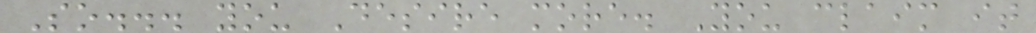So... you Desire more. You claim it
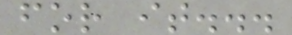for it...
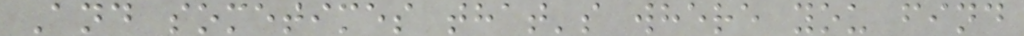And sometimes that's where you find
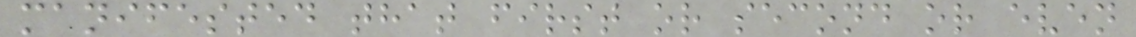manifested that first or second or even
